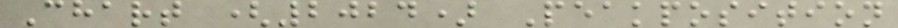Chart (2024) Peakposition
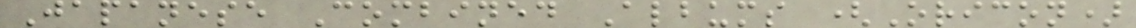Japanese Combined Albums (Oricon)
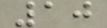10
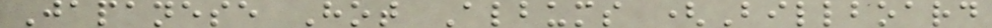Japanese Hot Albums (Billboard
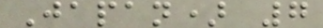Japan) 7
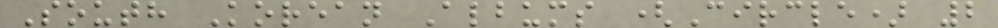South Korean Albums (Circle) 2
